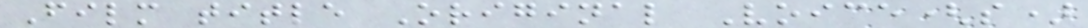Film title Original Voice(s)
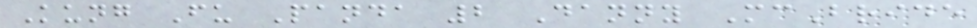Kung Fu Panda 2 Danny McBride
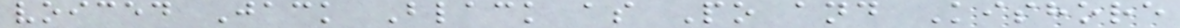voiced Jack Black as Po and Kishore
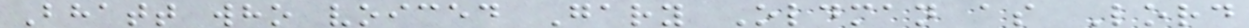Bhatt who voiced Gary Oldman as Lord
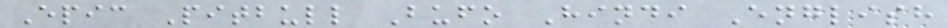Epic Pitbull Bufo Hindi English
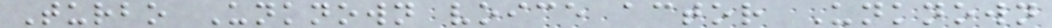Turbo Unknown voice actor Unknown
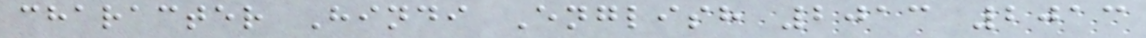character Hindi English 2013 2013
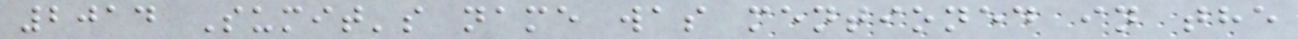2014 Sumit's name was mentioned in the
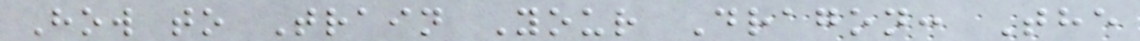How to Train Your Dragon: The
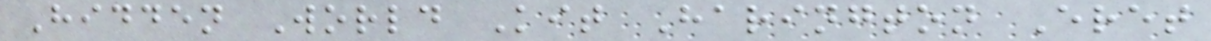Hidden World Kit Harington Eret
